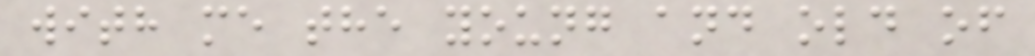with me the young and old of
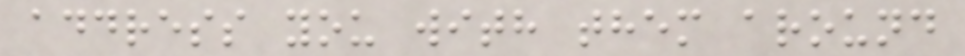address you with them around
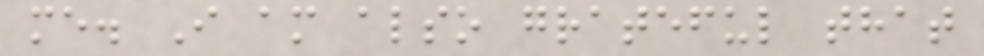me. I am also grateful that
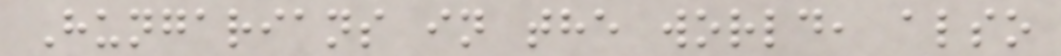Hungarians in the world, also
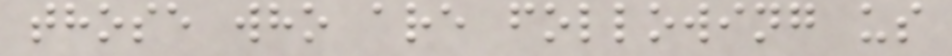those who are following us
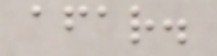afar.
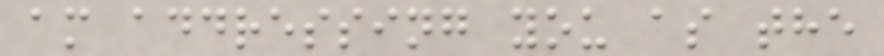am addressing you as the
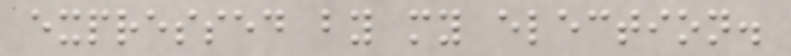expressed by my election.
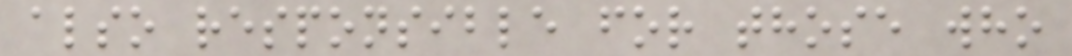also responsible for those who
